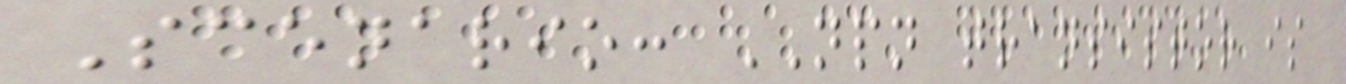Scenario: NPN transistor is
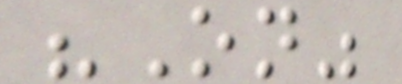"On"
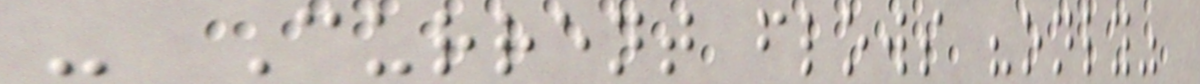- Current flows "only"
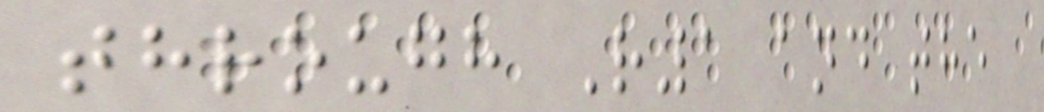through R1 and the
